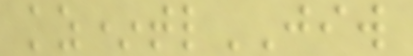kz*tlJIW
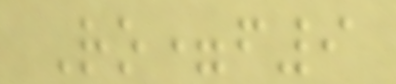Ro=f9
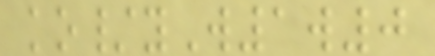ko/yW1w0
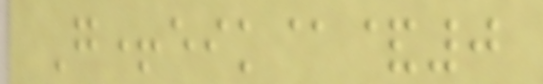G+eik@&0
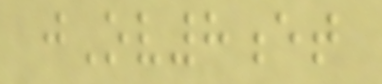jOv8et
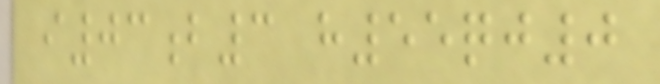i03b3 h55qj0
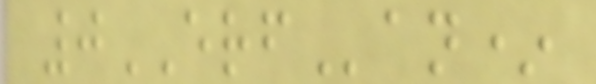0ERFan*
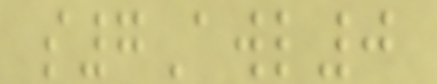s7Awl0
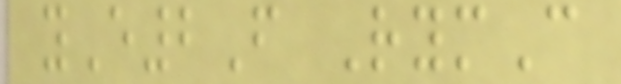yE2F RymC
